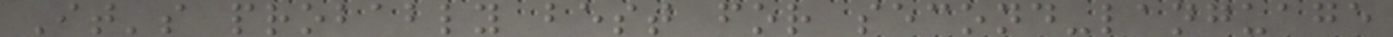It's probably best for second-language
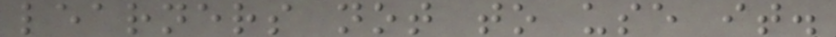learners not to use it.
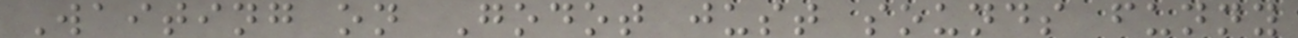Waiting on Godot just sounds funny
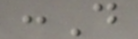:D
